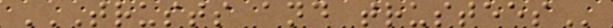TRUSTS AND TRUSTEES
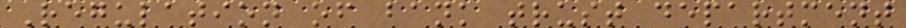Regulation of bank trust department
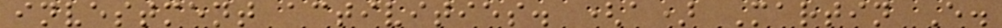investment activities. (a) Martin E.
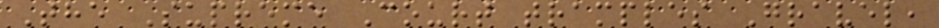The Supreme Court tramples Gravel,
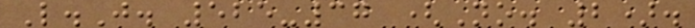L.J. 525-37 (No. 2).
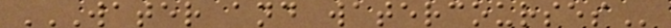WATER AND WATERCOURSES
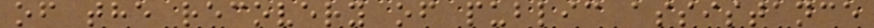of the recovery of public assistance
